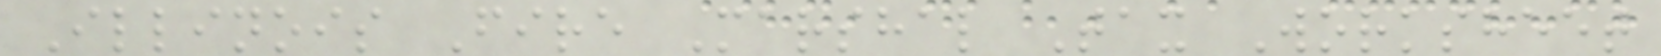Illinois Fire Marshal Tax Worksheet
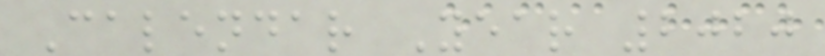Calendar Year 2020
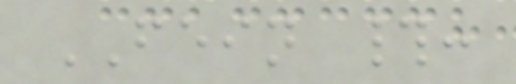FEIN #:
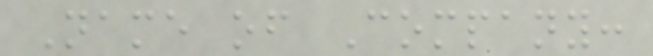Name of Company:
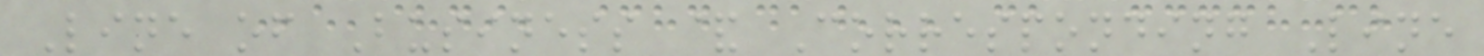Line of Business & Corresponding Line
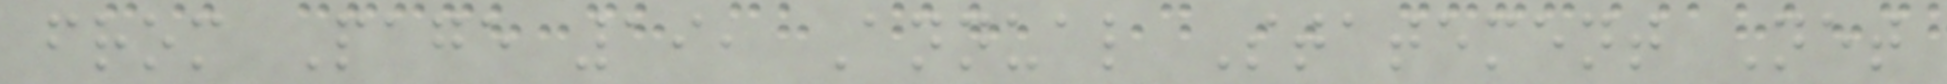from Page 19, Annual Statement Net
